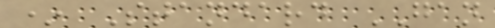* Standard GAN
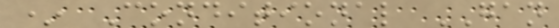* Conditional GAN
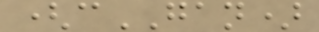(cGAN)
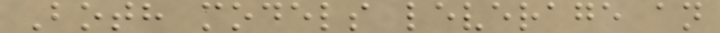Both models leverage an
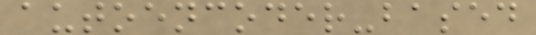autoencoder-based
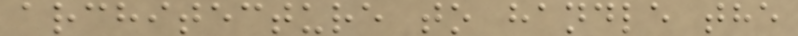architecture to handle the
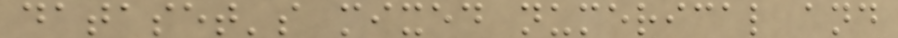dataset's mixed numerical and
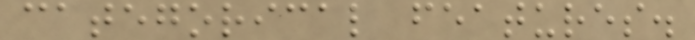categorical features.
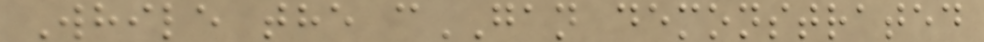While the cGAN demonstrated
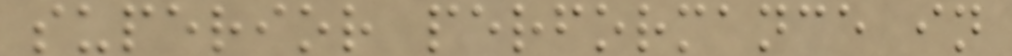superior performance in
